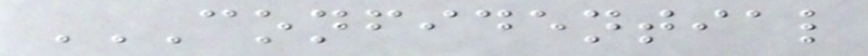CONFIDENTIAL
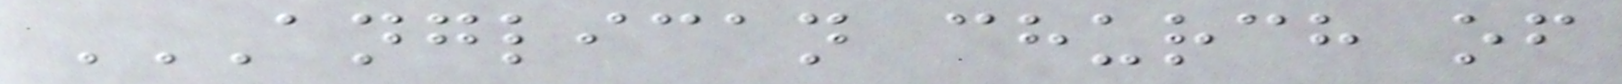ANGLICAN CHURCH OF
